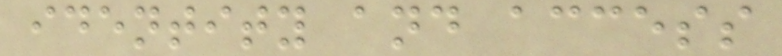identity and access
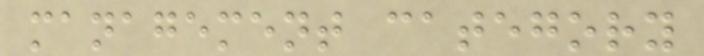management category
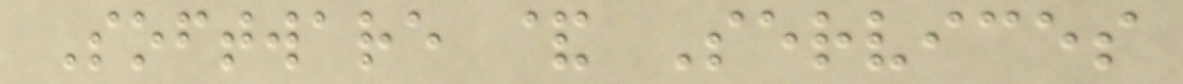Software & Services
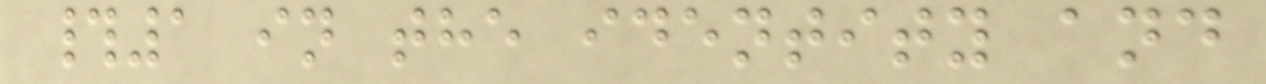#1 in the identity and
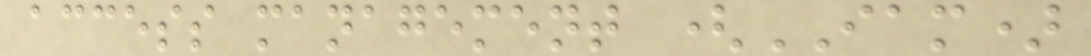access management (IAM)
